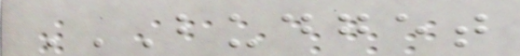BUDGET
